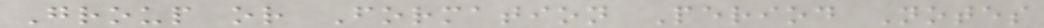Group or Formation Period Notes
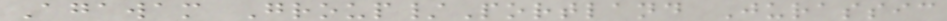Agawam Group/Portland Jurassic
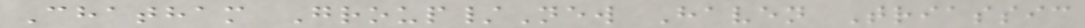Chatham Group/New Haven Triassic
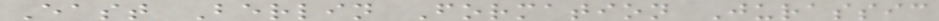East Berlin Formation Jurassic
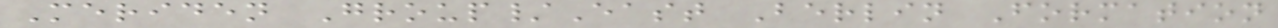Meriden Group/East Berlin Formation
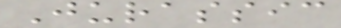Jurassic
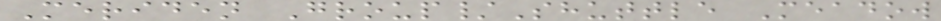Meriden Group/Shuttle Meadow
